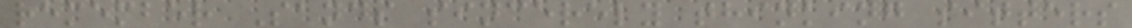remember Sands sincerely thinking sitters
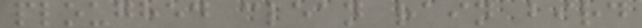ploughed clean rain bird
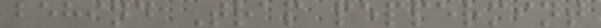behind Trap peppermint
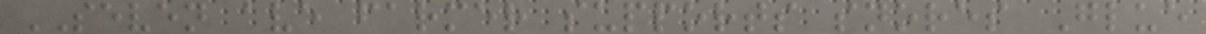SEVEN ave farmer supports snores Glue
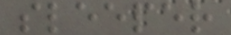sleeper
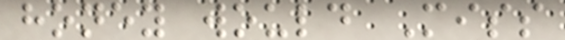honey would Miss
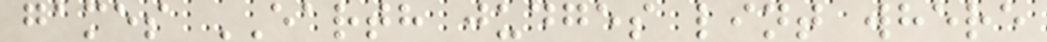games EARTH judges lint where
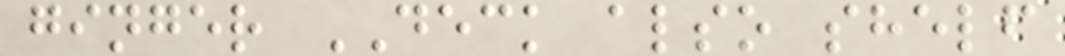ginger DECK also shelf
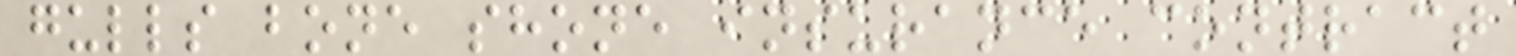gulls bone shone insurance contract
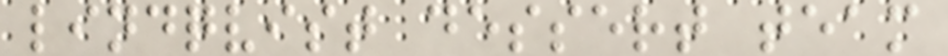lindqvist dessert team
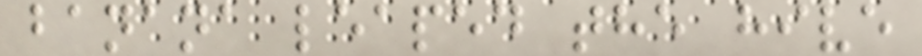banana leaped the hive
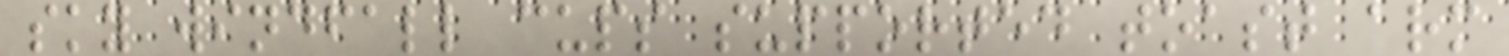sky windfall cups supported toast arm
